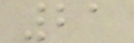21
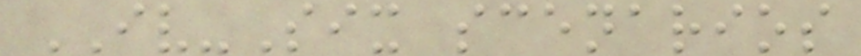IV-Six scenarios
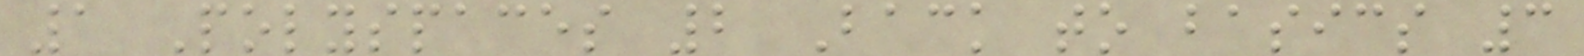1 Polyspaces 2 Back to basics 3
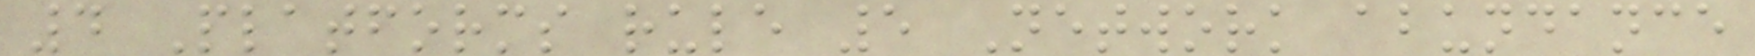4 Platforms rule 5 Network abundance
